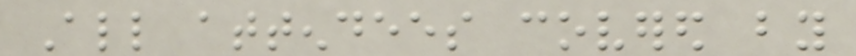All attendees covered by
